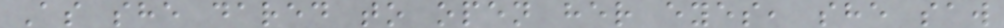As she dared to open her eyes, she saw
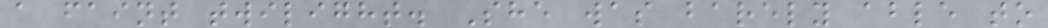a faint twilight. She was barely able to
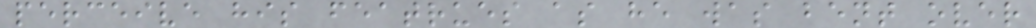perceive his featrues as he was bent over
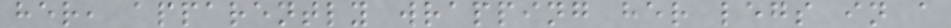her, apparently wrapping her legs in a
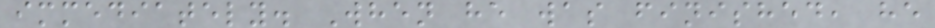immediately. When he was finished, he
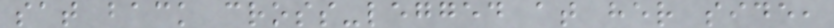sat back cross-legged at her side,
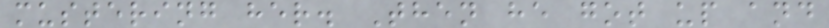mustering her. Then he got up and
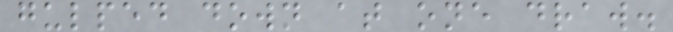gulped down at one draw.
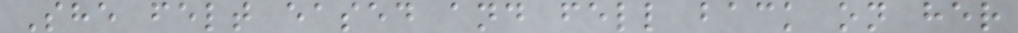She felt eased and fell back on her
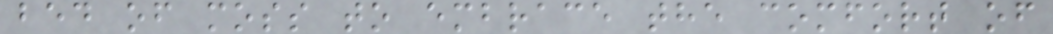bed of moss to embrace the comfort of
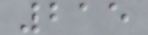215
